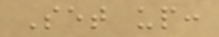Set up:
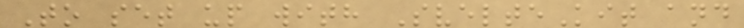To set up with SvelteKit and
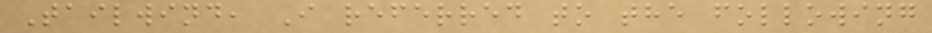Tailwind, I referred to the following
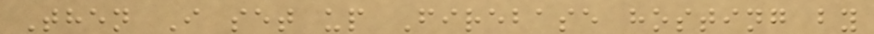Then I set up Firebase hosting by
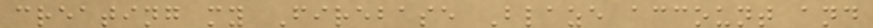creating my Firebase Blaze account and
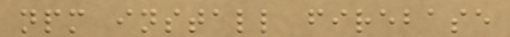npm install firebase
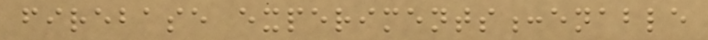firebase experiments:enable
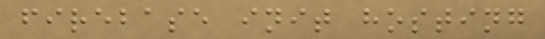firebase init hosting
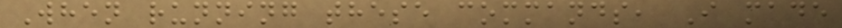When running these commands, I made
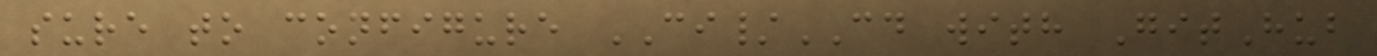sure to configure CI/CD with GitHub
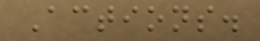Actions.
